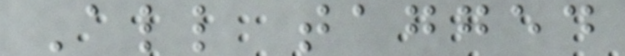All tagged
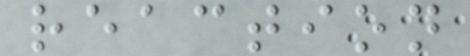reaction
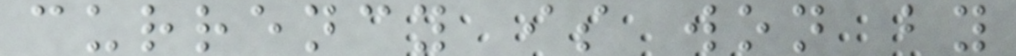currency is won by
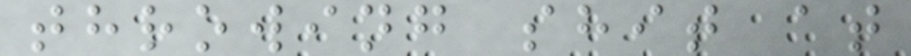throwing shit at
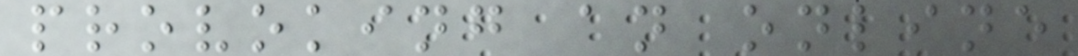provoking an online
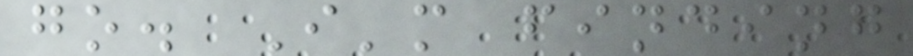go. I'm finding
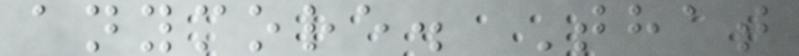anymore. That
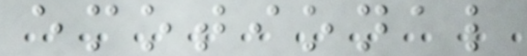emotional
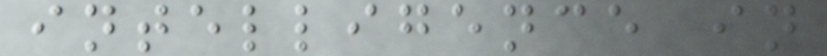intelligence in
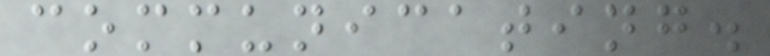communicating.
